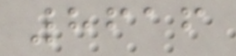8616
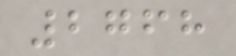2768
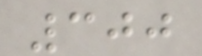300
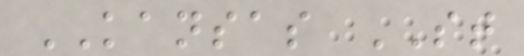KANSAS ST
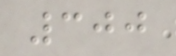300
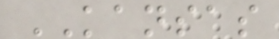KANSAS
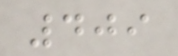409
